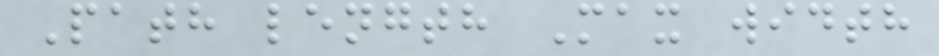Path length Max width
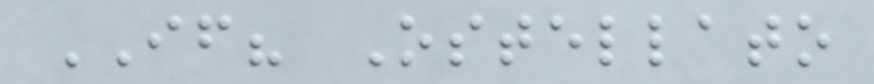IF? Ostellato
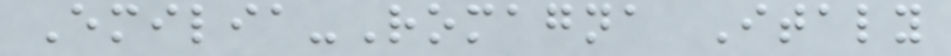Emilia-Romagna Italy
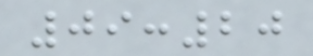09:20
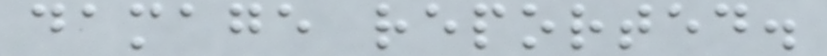damage reported.
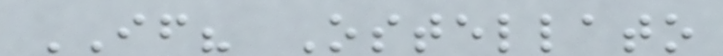IF? Ostellato
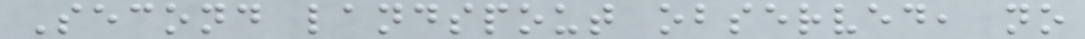Second landspout observed, no
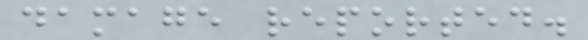damage reported.
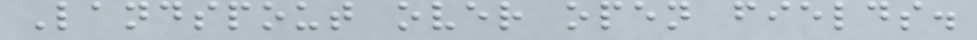Landspout over open fields.
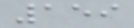159
